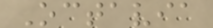Octavia
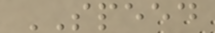SPEED
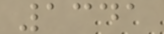1341
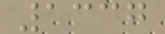1337
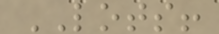LOTS!
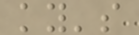ky's
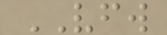VFW
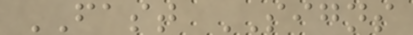FAST SIGNS
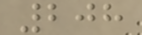208
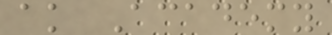ak Academy
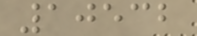10532
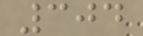304
